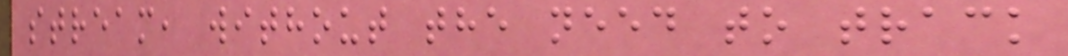stream, without the need to track
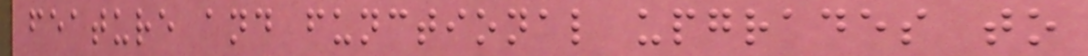feature and functional upgrades to
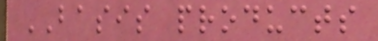BASIS products
